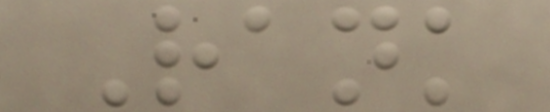Rank
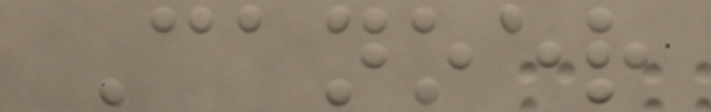Canoer
